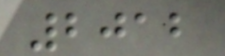2012
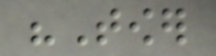"Tower
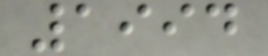1994
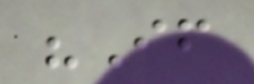"If
